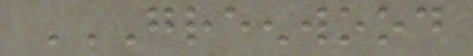GREENWOOD
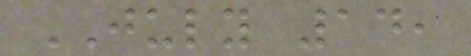JULY 14,
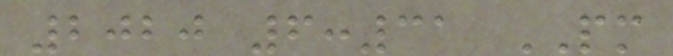2020 6:31 PM
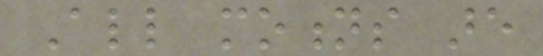All motions are
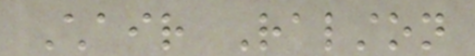Chair Ralston
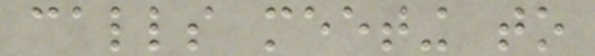calls meeting to
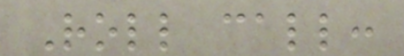Roll call:
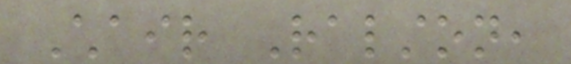Chair Ralston,
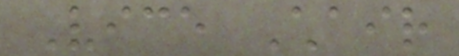Vice Chair
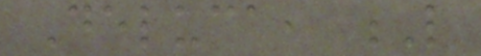Deluca, L
